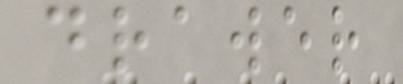drawer
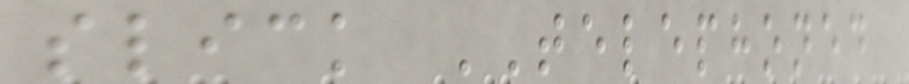slick TELEPHONED
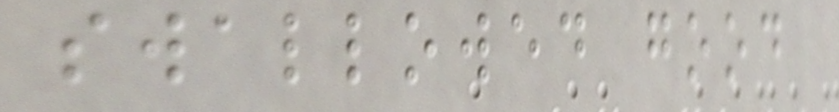swallowed good
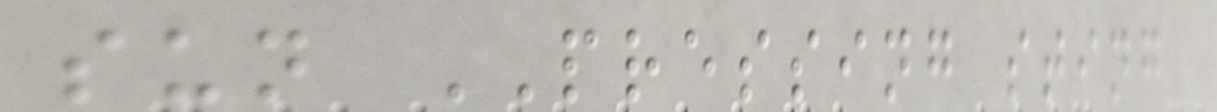sun PRESSING sting
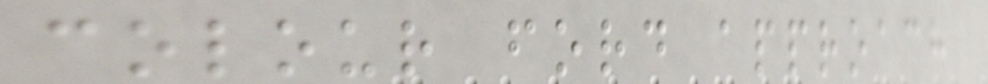colour ford approach
